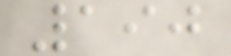190
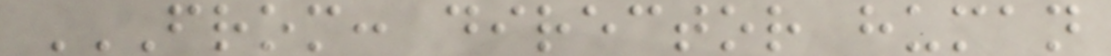FROM: DIRECTOR HUMAN
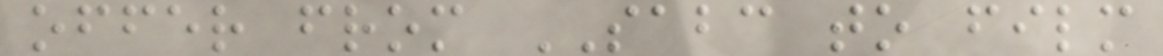offer from SABC to film
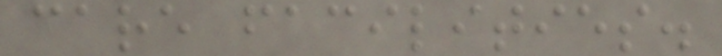care facilities.
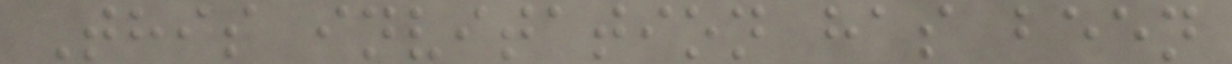This invitation has been
